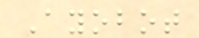Ayobot
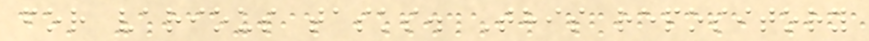for various tasks. This repository
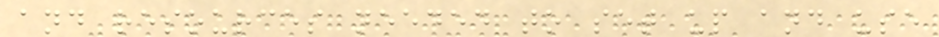and resources needed to set up and use
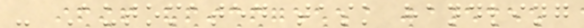- Automated task handling
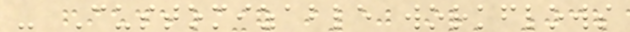- Customizable workflows
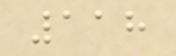118
